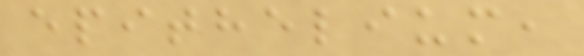epithelium,
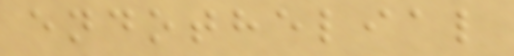endothelial
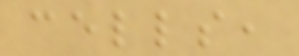cells,
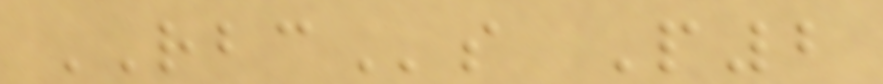RBCs P2
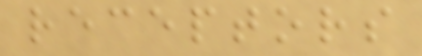receptors
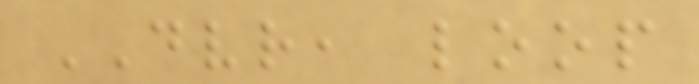DVR, loop
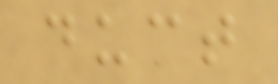duct
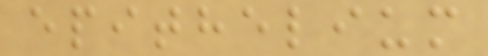epithelium
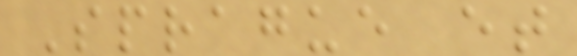Sprague et
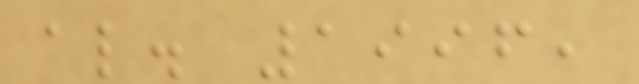al. 1996,
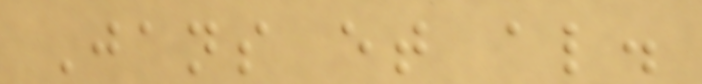Jans et al.
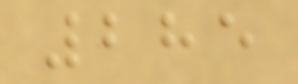285
